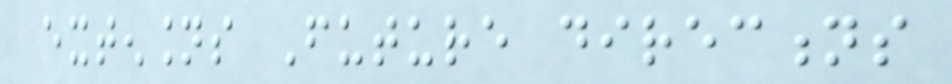extensions Future directions
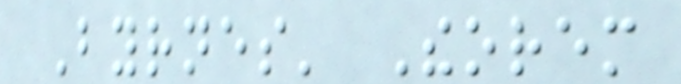Byrnes' Theorem
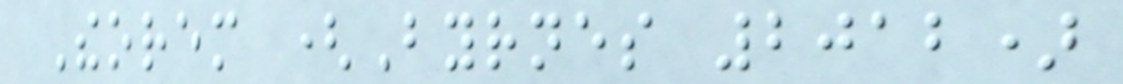Theorem (Byrnes 2012)
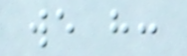we have:
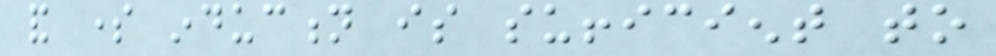and some induction is sufficient to
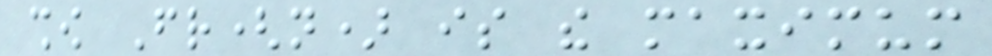show Fr(n) is the maximum
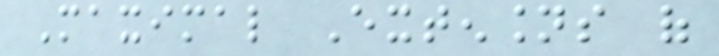Maximal Extensions of
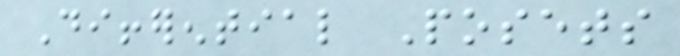Differential Posets
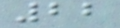22
